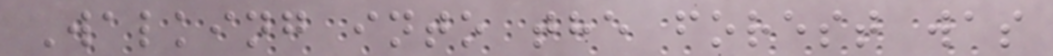Walking into the forest was
